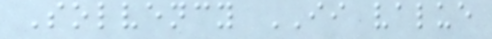Solvency II value
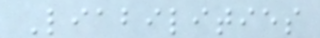Liabilities
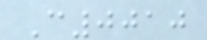C0010
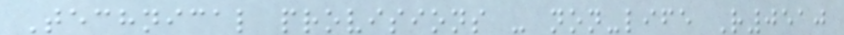Technical provisions - non-life R0510
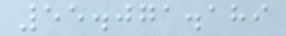55.071.189
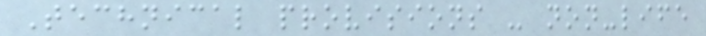Technical provisions - non-life
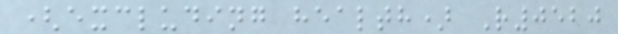(excluding health) R0520
